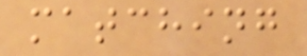matching
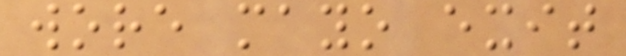wore mayo exit
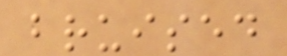bruised
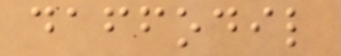daffodil
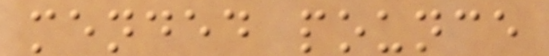mended pounce
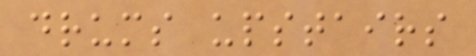drums upstairs
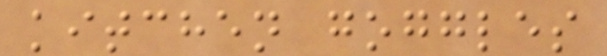kitchen goggles
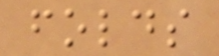folds
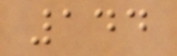144
